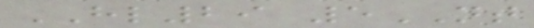HL29 5NT
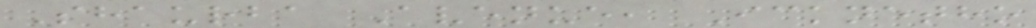Shaurba Avenue, Icknetho
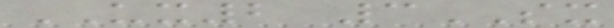UX2 3SX
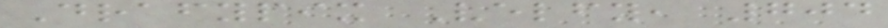Drafypix Velfy, 704
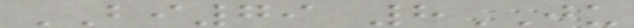BI79 8JU
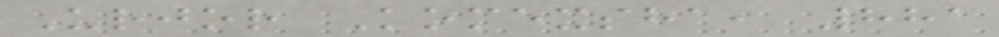Urjor Komexsha, 881
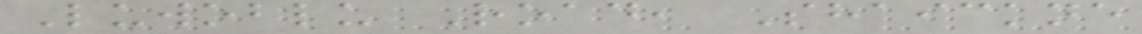Luwoblu Road, Shaickne
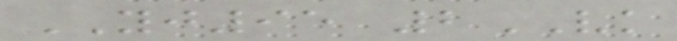YJ95 2VK
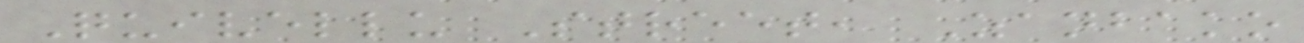Quivellu Street, Zanbako
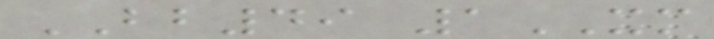BB49 1XM
